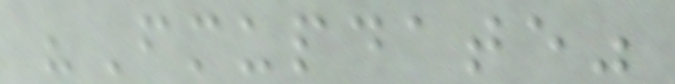"Fmupdate"
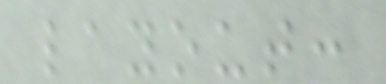layout:
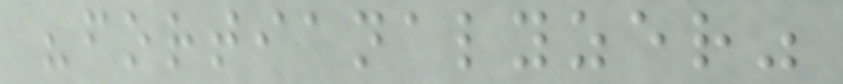"fortianalyzer"
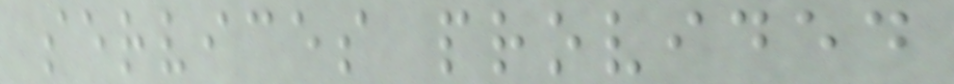services provided
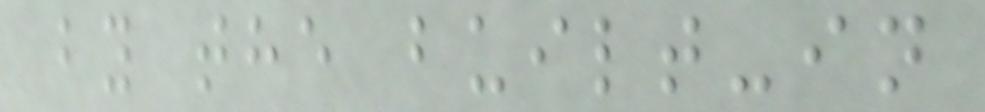by the built-in
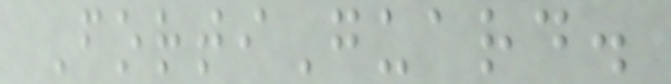FortiGuard.
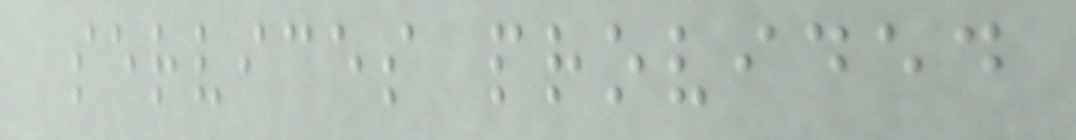services provided
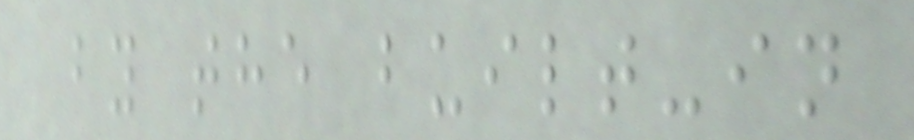by the built-in
